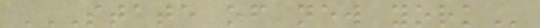STATE OF NEW YORK
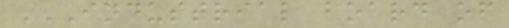INDUSTRIAL BOARD OF
